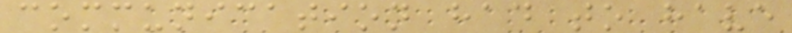communication had to have
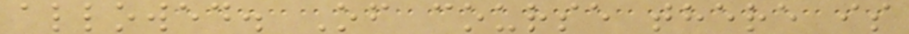allowed. Of course there is
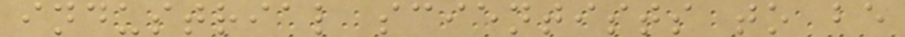industrial scientists to be
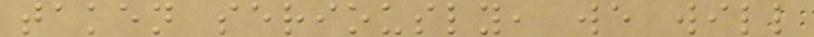taken seriously, we will
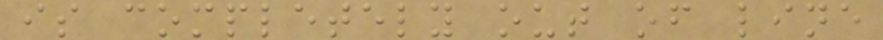is completely out of line
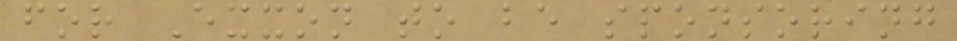for Exxon to be sponsoring
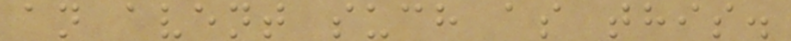an avent such as this.
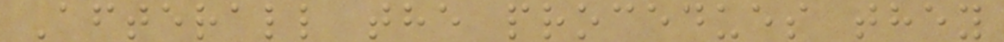Afterall the procedues they
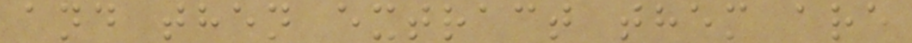and then extract them are
